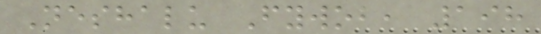Neshalu Fywob, 198
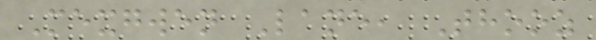Mexgwen Lane, Thooz
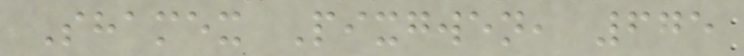Shamex Pixgwen, 675
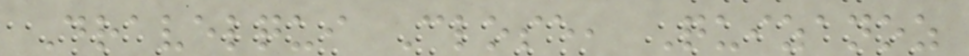Dravelqui Close, Quizanoz
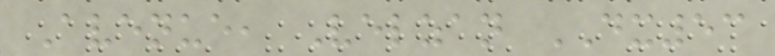Avenue, Velzan DX53
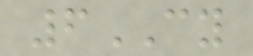6CY
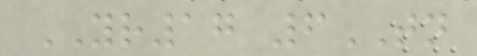YR17 6TN
